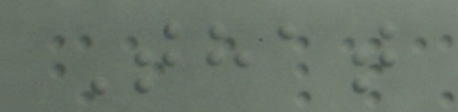That
